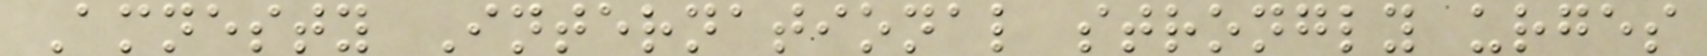Amnesty International strongly urges
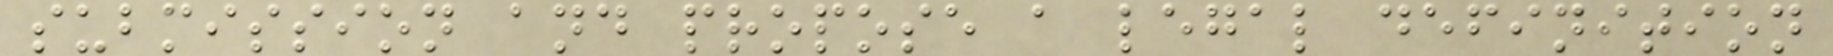submission and propose a legal definition
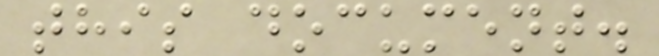this document.
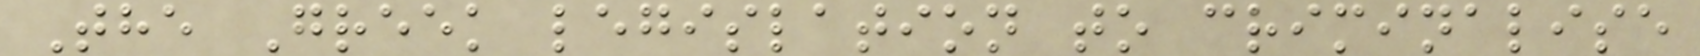The Greek legislation to criminalise
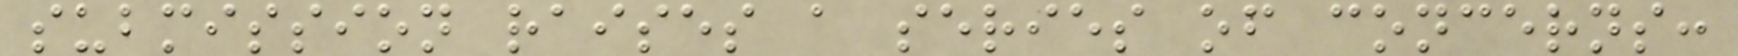submission raises a series of concerns:
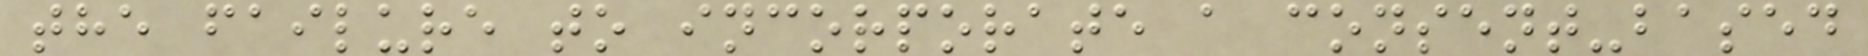the failure to incorporate a consent-based
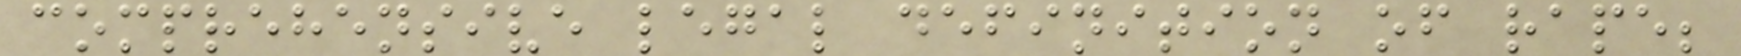comprehensive legal definition of rape;
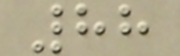88
